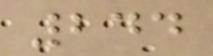244
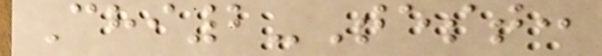Chi2-Test:
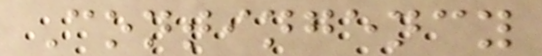Contingency
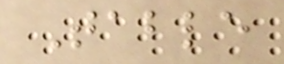Table
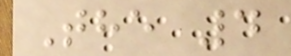The 4
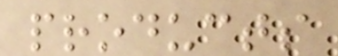products
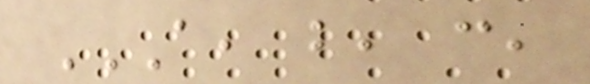A, B, C,
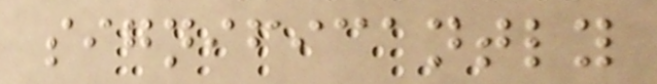significantly
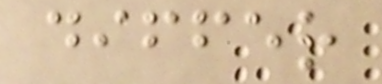differ
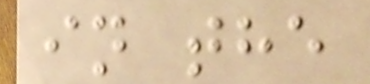in the
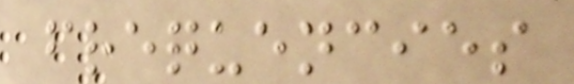frequencies
